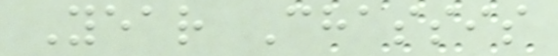Year Chassis
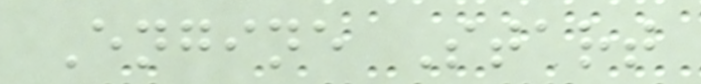Engine Start
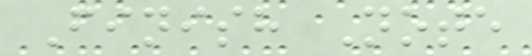Finish Note
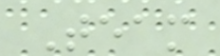Team
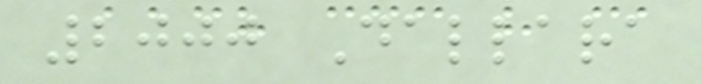2000 Dallara
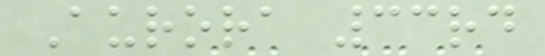Aurora 33rd
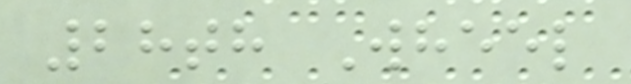28th Wheel
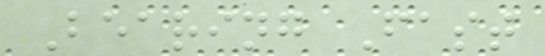Bearing Fast
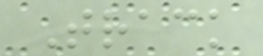Track
